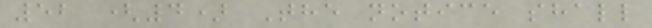52 (4) The notice shall
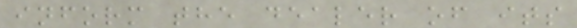inform the dealer of its
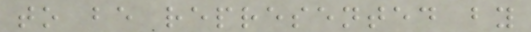to be represented by
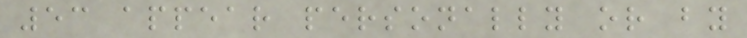53 appear personally or by
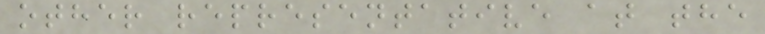other representative at the
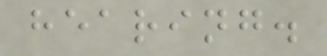hearing.
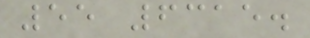55 6315.
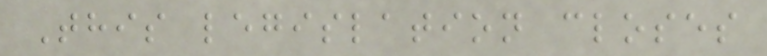This legislation closes
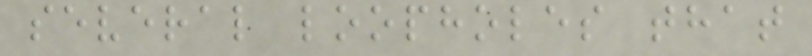several loopholes that
